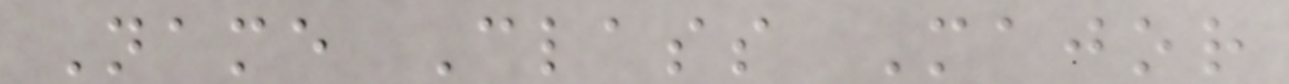Name Class Major
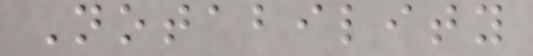Notability
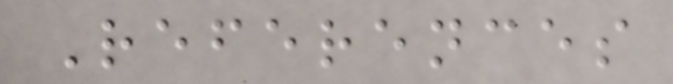References
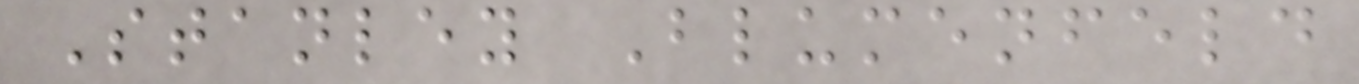Stanley Blumenfeld
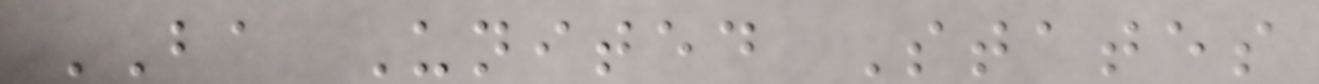BA United States
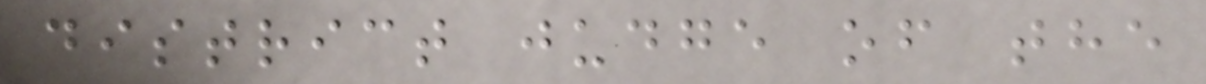district judge of the
